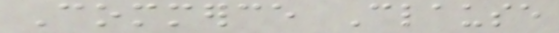Commerce Clause
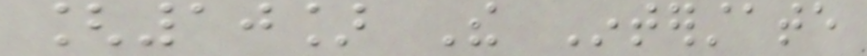[10] The Interstate
